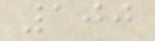100
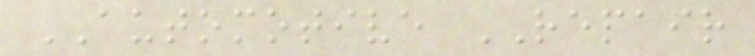AUTOMOTIVE REPAIR
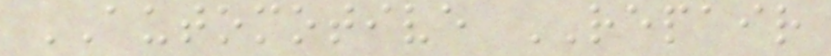AUTOMOTIVE REPAIR
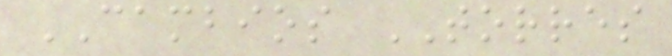CAMBIOS TORRES
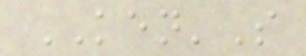KEN'S
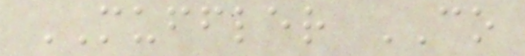MUFFLER CO
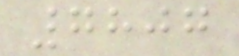7807
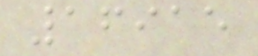16915
